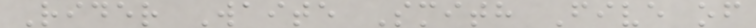Rider Waite Smith Five of
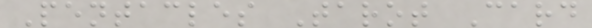Pentacles Tarot Card
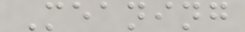Meaning
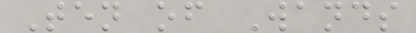Ten of Wands
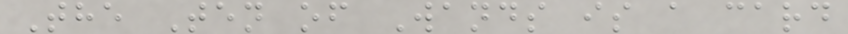The Ten of Wands is a card
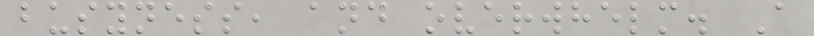busyness, and overwhelm. A
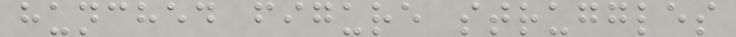hunched figure struggles
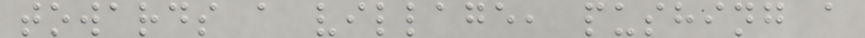towards a village, pushing a
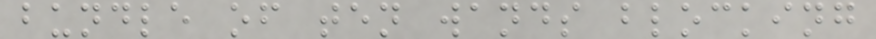bundle of ten wands blocking
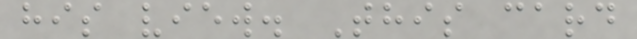his view. This card
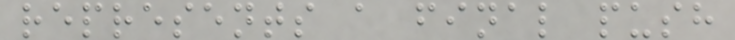represents a final push
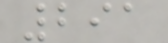291
